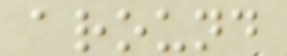around
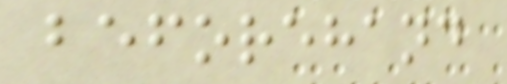beforehand
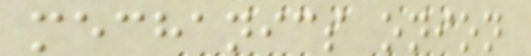mechanics onion
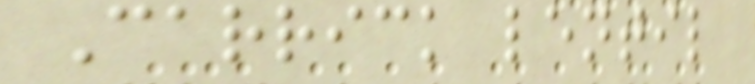Carrick lentil
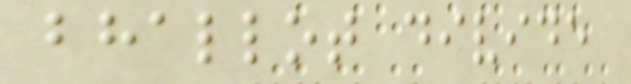bhallot divide
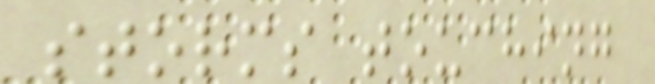storms touching
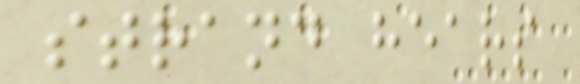strand hears
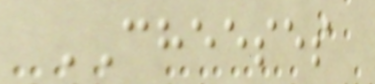CHEESES
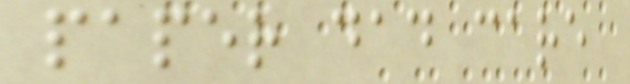paper dad care
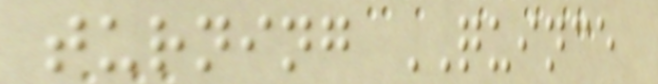turning QUINCE
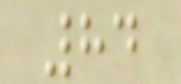84
